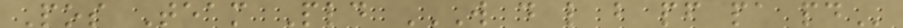Pos Team Pld W D L B PF PA PD
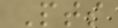Pts
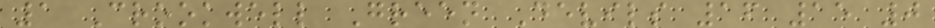1 Crookwell Green Devils 16 15 0
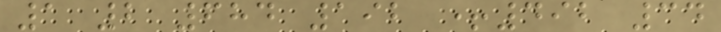1 2 684 192 +492 34
